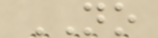NO
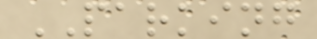PARKING
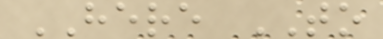HERE TO
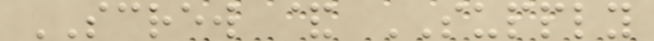SCREW & SUPPLY
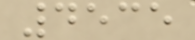4535
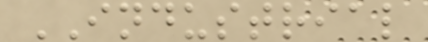INDUSTRIAL
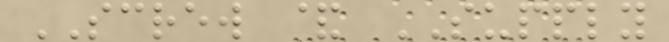SCREW & SUPPLY
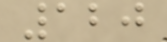120
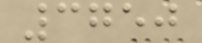3750
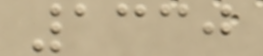1330
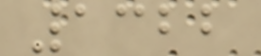1322
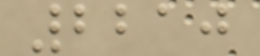2210
